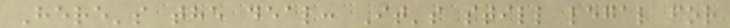Here's the deal: It's still legal for
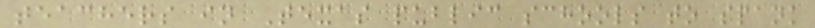teachers in Texas public schools to spank
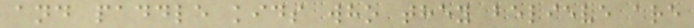and paddle kids who they believe are
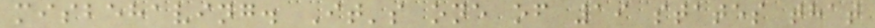misbehaving. It's one of 19 states that
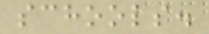schools.
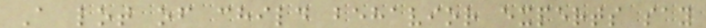A lot of child behavior experts say
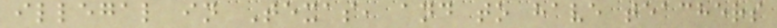illegal in Texas, and to have teachers
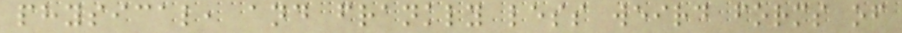physical, and frankly less weird forms of
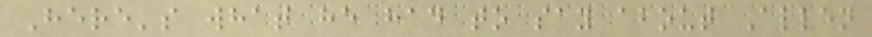Here's what he had to say about Allen
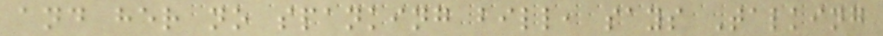and her no spanking bill, says Talking
